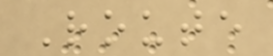Route
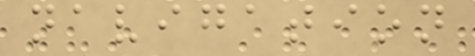navigation
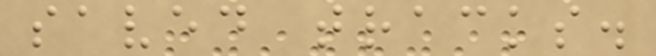saved tracks.
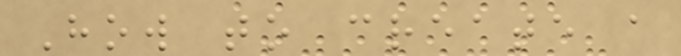How to create a
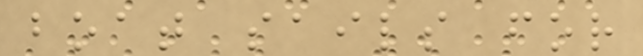boat sails for
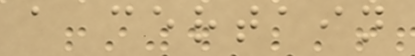a certain
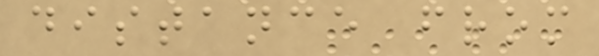distance from
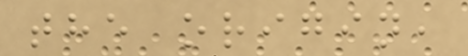the origin,
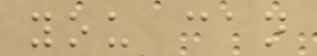you can
